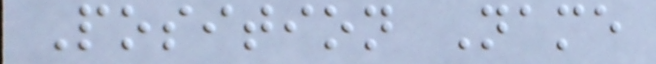Position Name
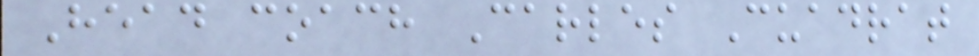Head coach Carles Cuadrat
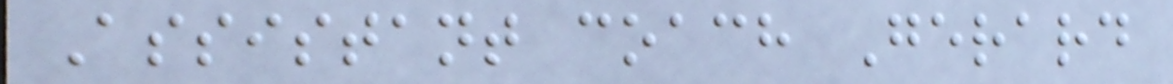Assistant coach Gerard
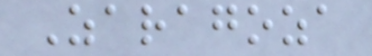Zaragoza
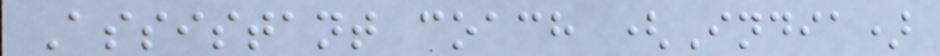Assistant coach (India)
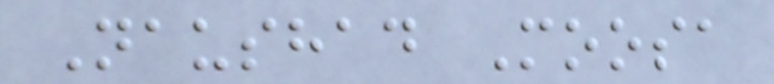Naushad Moosa
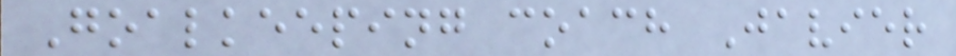Goalkeeping coach Javier
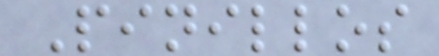Pinillos
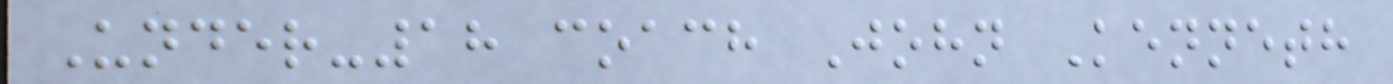Under-18 coach John Kenneth
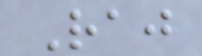Raj
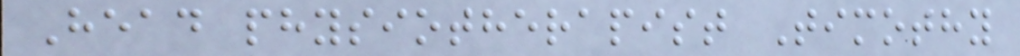Head physiotherapist Timothy
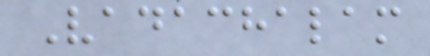Vadachalam
